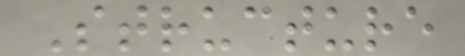Structure
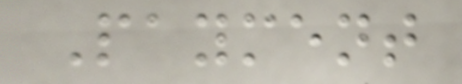Payment
